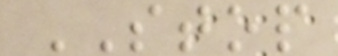STOP
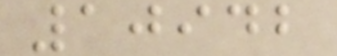10942
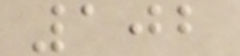102
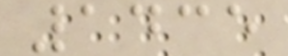1435
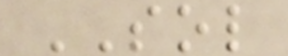SOL
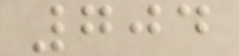704
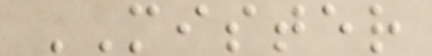MISTER
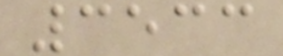3533
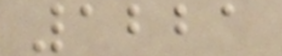1221
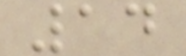14
